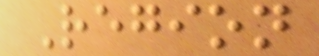Region
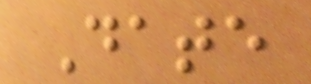Date
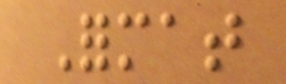Format
